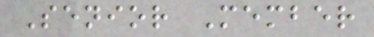Senior Member
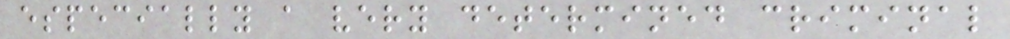especially a very determined criminal
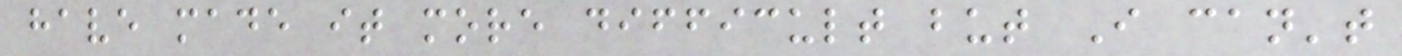have made it more difficult but I can't
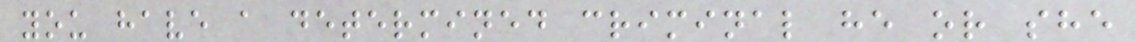you have a determined criminal he or she
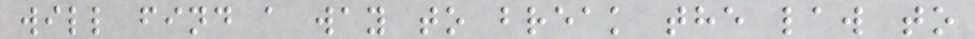will find a way to break the law to
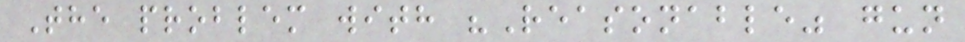The problem with "Reasonable" gun
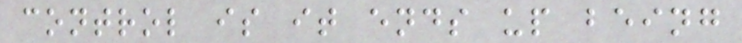control is it ends up being
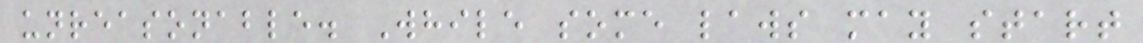unreasonable. While some laws may start
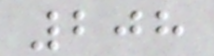208
